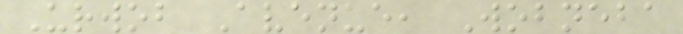Urwob Avenue, Wobneba
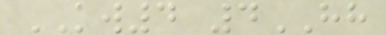KW4 4HH
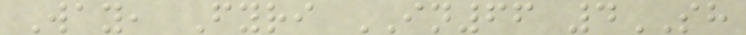Way, Fyri IN66 4SH
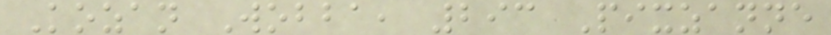Kozan Wobba, 293 Pixzanne
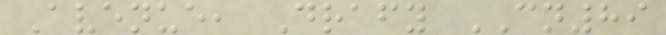Avenue, Drafy CN89
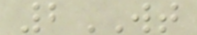2WT
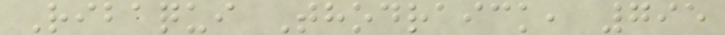Ribaqui Thodraick, 795
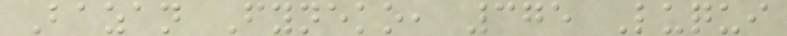Bazan Fyneko, 375 Luqui
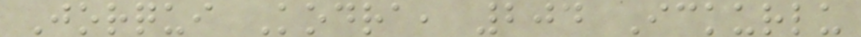Jorqui Kodra, 204 Ickurlu
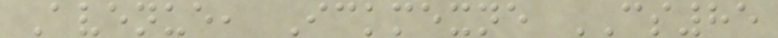Avenue, Ickmexne CS85
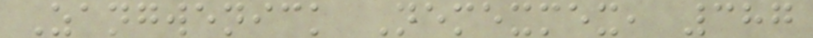Zangwenick Nemexmex, 387
